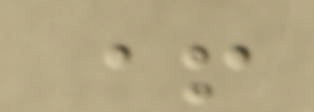+
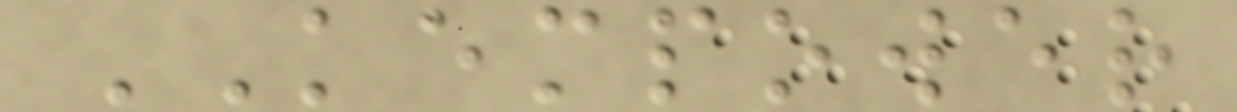KEMPOWER
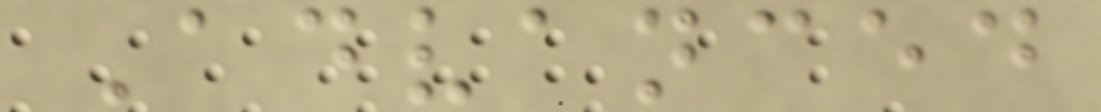Advanced
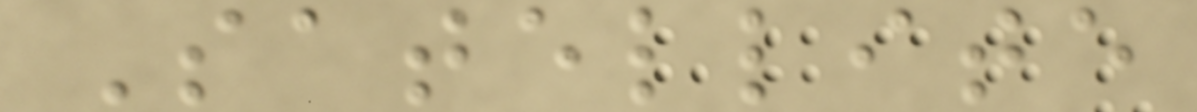Satellite
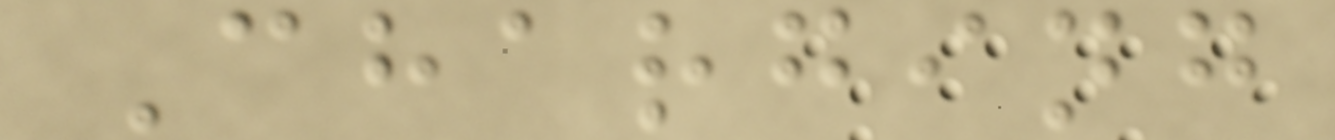Charging
